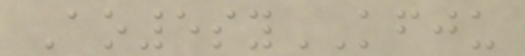Ao5syKFJU
